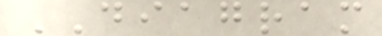DIAGRAM
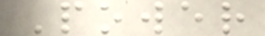Power
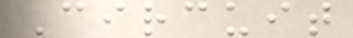Circuit
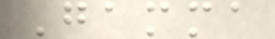Gamma
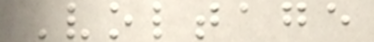Voltage
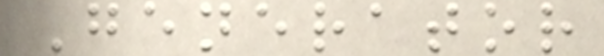Generator
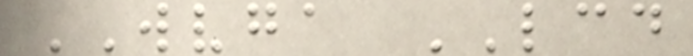WVGA LCD
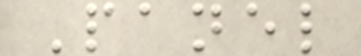Panel
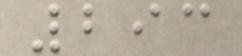293
